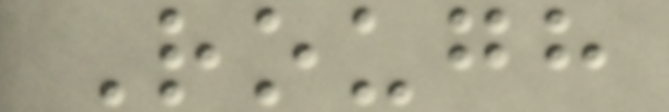Rough
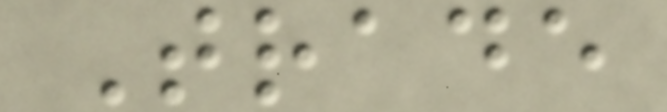Trade
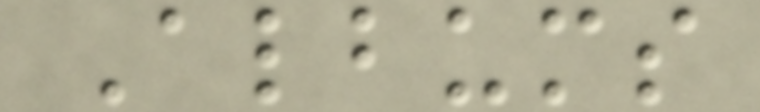Albums
